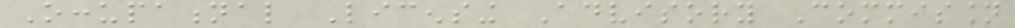Occupational Licensing Advisory Commission
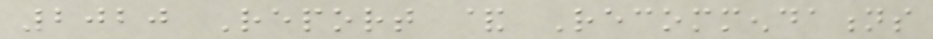2020 Report & Recommendations
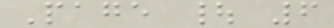Page | 6
